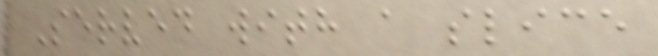Served with a slice
